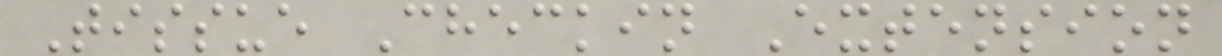Tissue Checkin Extension
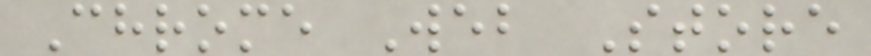Chrome Web Store
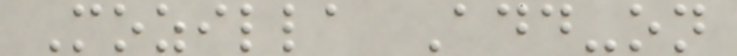Mozilla Add-on
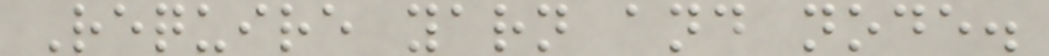Require yarn and node.
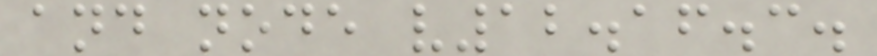and node v12.16.3.
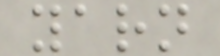yarn
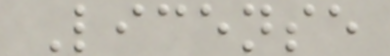License
